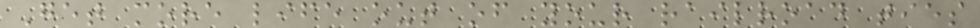Get more life out of your railroad ties
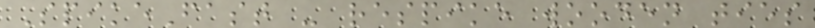SpikeFast - respike wooden ties
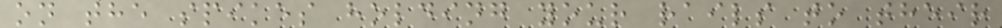on the spikes holding your rails to their
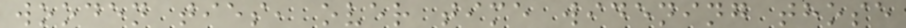wooden ties, over time widening those
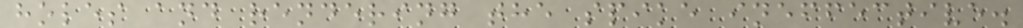holes and rendering the spike ineffective.
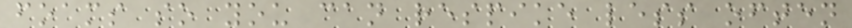foams so you can respike less often
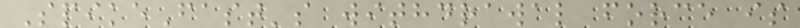SpikeFast's withdrawal force is
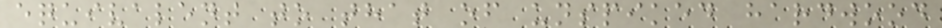equivalent to that of unspiked hardwood
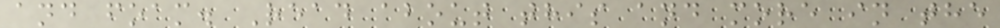and foam. Read about this and more in the
